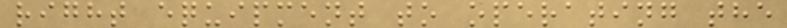right equipment to operating the
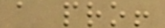a pro!
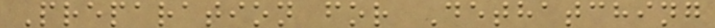Preparation for Dethatching
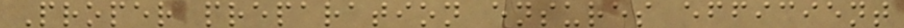Proper preparation ensures efficient
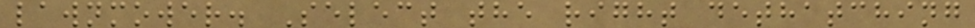lawnmower. Select the right dethatching
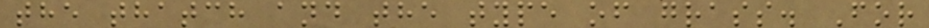the thatch and the type of grass. For
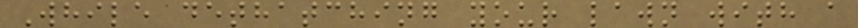While dethatching your lawn with a
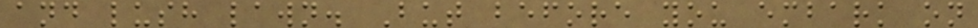and lush lawn. But before you embark on
